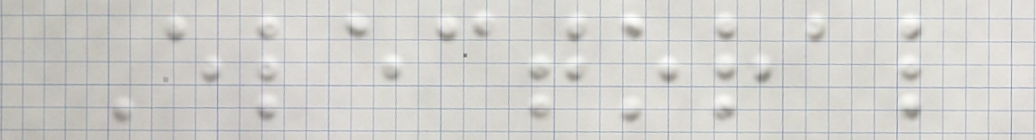Electoral
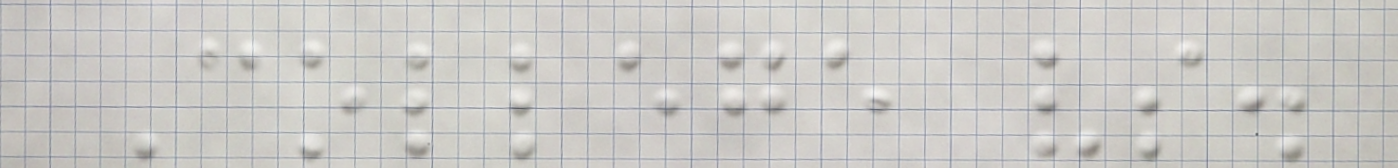College vs.
